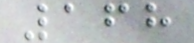168
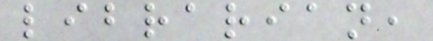librarian,
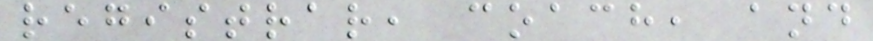registrar, coach, and
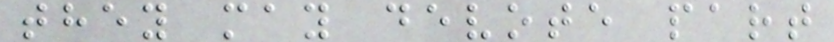they may devote part
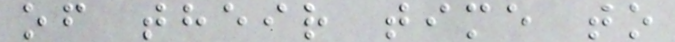of their time to
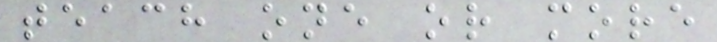teach one or more
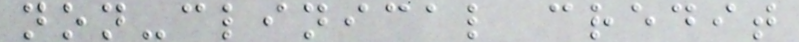non-clinical credit
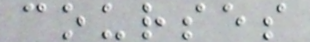courses
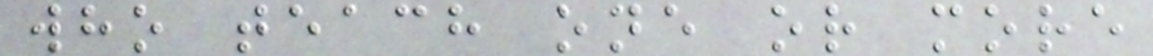who teach one or more
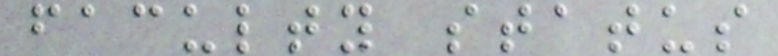faculty status
